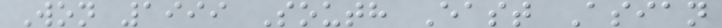Won 1999 South East Asian
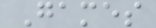Games
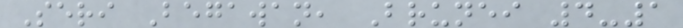Seri Begawan, Brunei 4-1
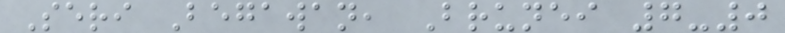Seri Begawan, Brunei 7-0
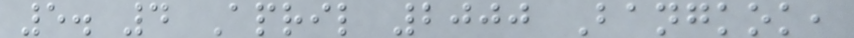5. 4 April 2000 Bangkok,
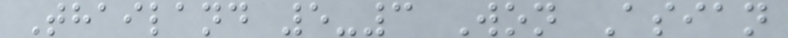Thailand 5-3 Won Asian
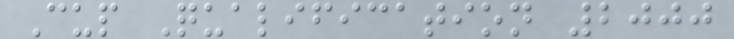Cup Qualification 2000
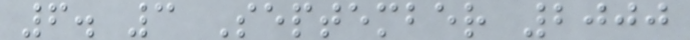6. 3 September 2000
